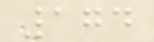174
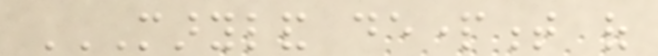MARYLAND DEPARTMENT OF
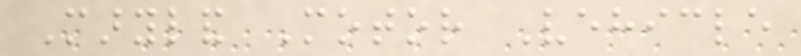Maryland Motor Vehicle
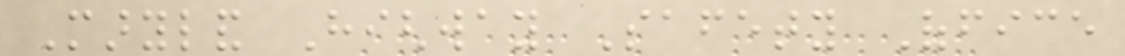Maryland Highway Safety Office
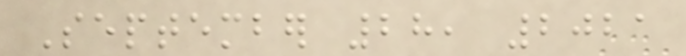September 28, 2021
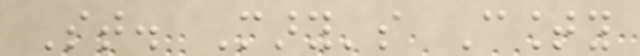St. Mary's County
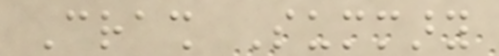Crash Summary
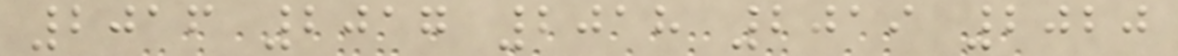2016 2017 2018 2019 2020
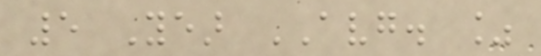5 Year AVG. %
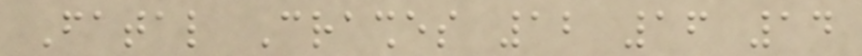Fatal Crashes 12 16 14
